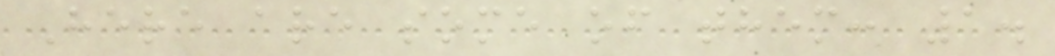Here are some of them: 1.
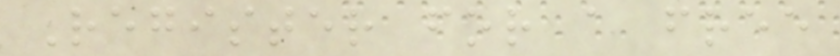Register for a free
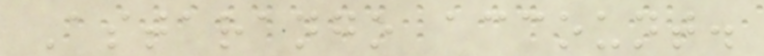Astarango account.
